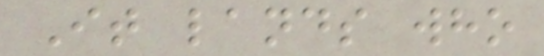It lands who
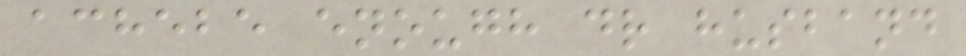achebe enough dr husband
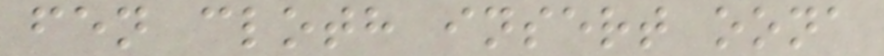fen cloth insert oona
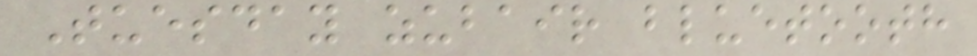Tuesday zubair bluetooth
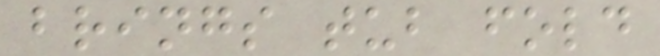brings tub fold
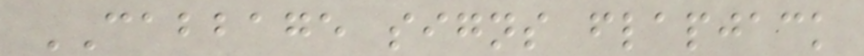CABBAGE signs flapjack
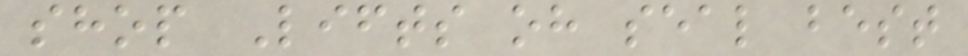shop Lifts oh seal best
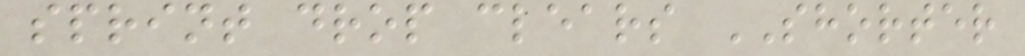sprint drop clears SHORTER
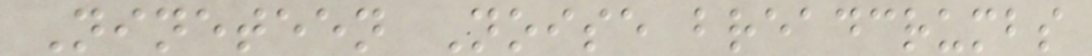Nineteen Noise breadcrumbs
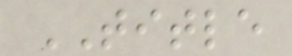TITLE
